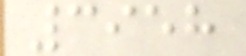3958
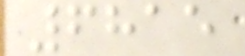6815
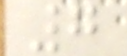7
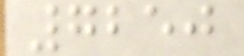7250
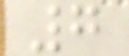7
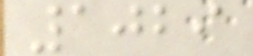1029
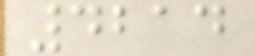4214
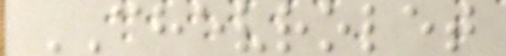CHEVROLET
